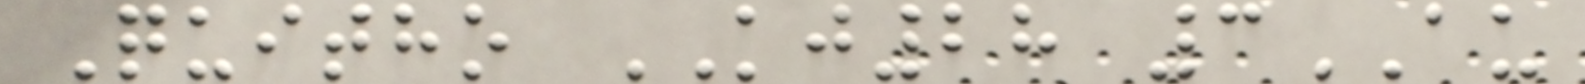Quitho KJ28 3AU
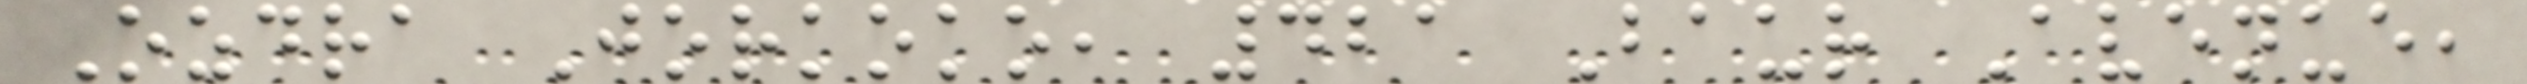Ozdra Jorkoko, 421 Baur Avenue,
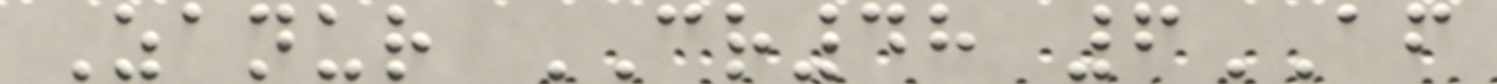Zanur CR48 6AF
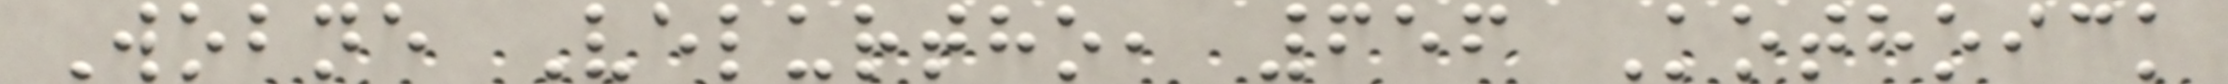Wobne Velurtho, 656 Kothoick
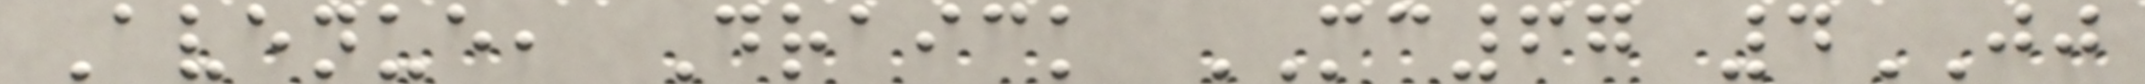Avenue, Draick MC67 4JJ
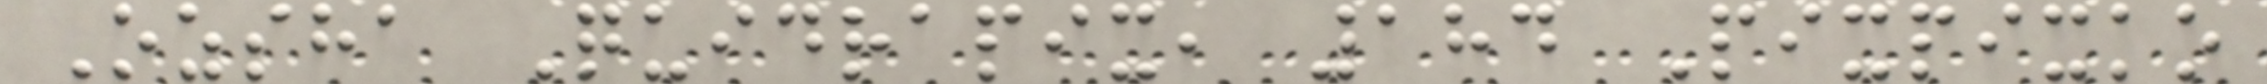Ozsha Quidrapix, 184 Pixpixko
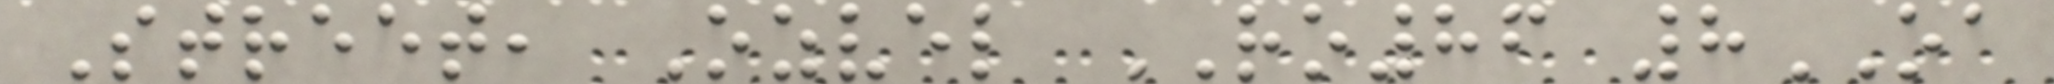Street, Ozvel RO86 8OA
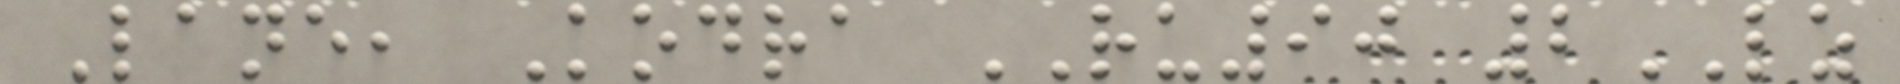Lane, Kodra RU90 2LZ
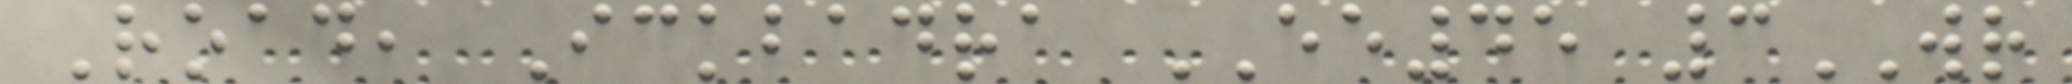Road, Ickbadra EE45 3WR
